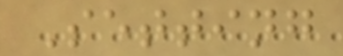Setting
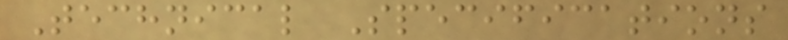Technical Specifications
